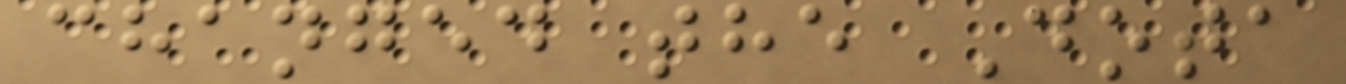changed the Dota
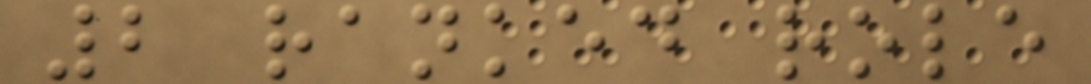2 ranked role
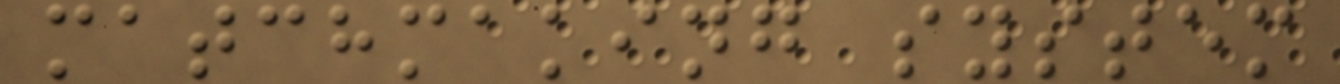matchmaking system
